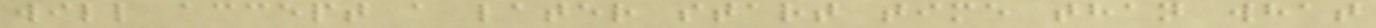will accept a later start time than what
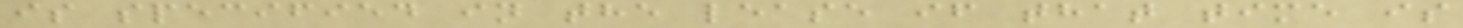is specified in the lease if that time is
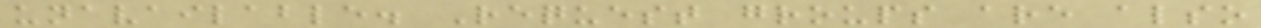unavailable. Request groups are also
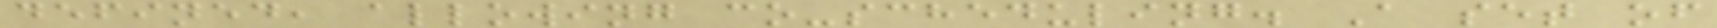defined, allowing co-scheduling. A set of
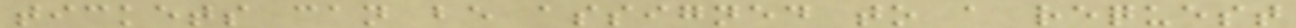tickets can be assigned to a request
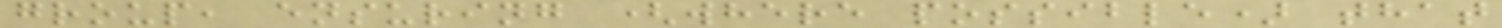group, ensuring (where possible) that
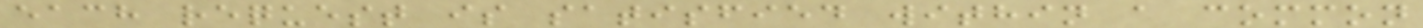each request is satisfied within a common
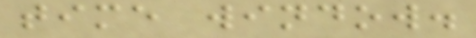time window.
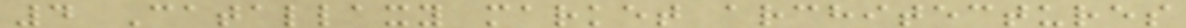4 Catallaxy market architectures
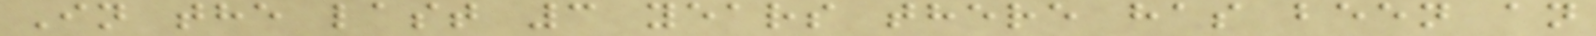In the last 3 years there has been an
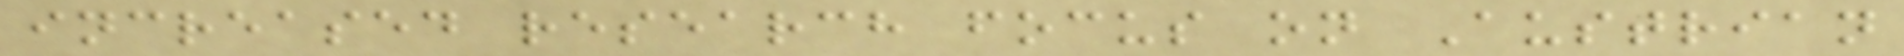increased research focus on Austrian
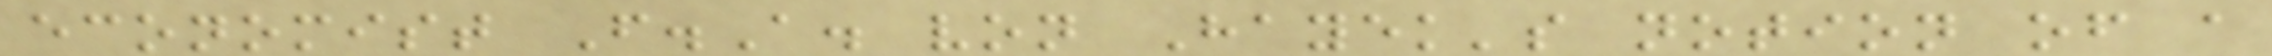economist F.A. von Hayek's notion of a
